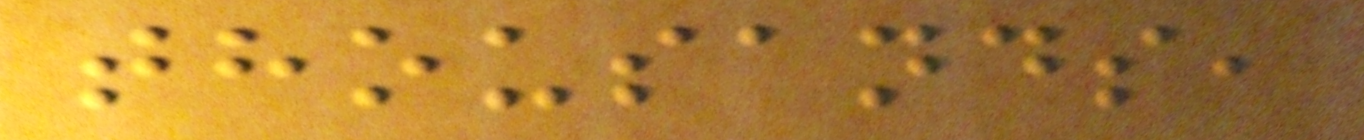thousands,
